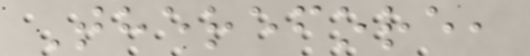Therefore,
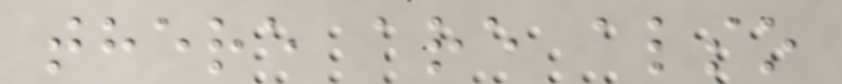there are also
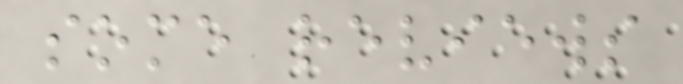some reviews
